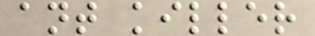ant killer
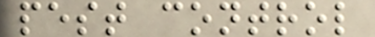pest control
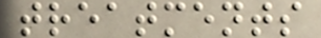treatments
